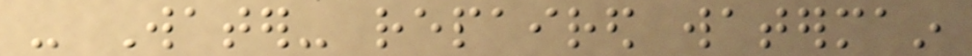- Water- repaired watermain
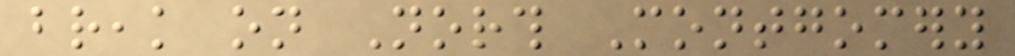break on North Montgomery
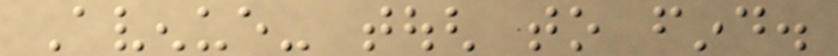Avenue- tough to find.
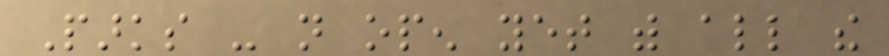Parks - not open yet with all the
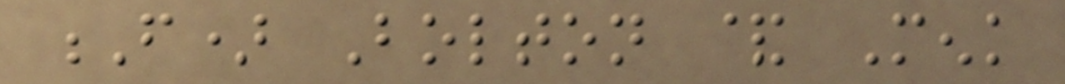F) Bolton & Menk
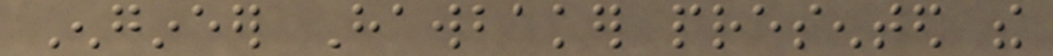Engineer Hawbaker presented the
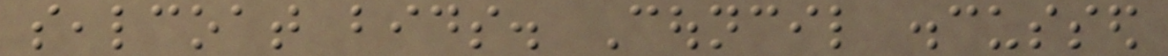sealcoat bids. Council discussed
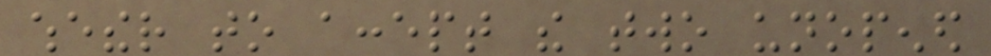whether to accept the two unopened
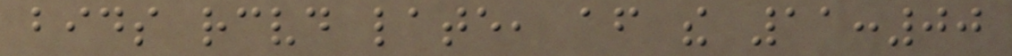bids received late, after the 11:00
